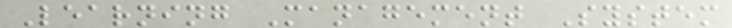Learning Management System
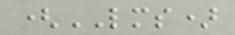(LMS)
